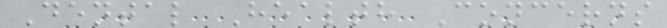Dental Health Concerns
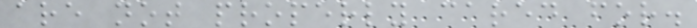are not properly cared for.
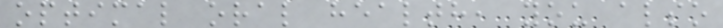optimal oral health, you also
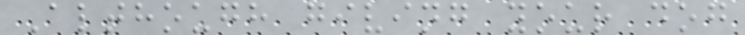Although giving your dog
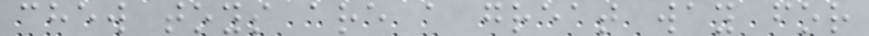chew toys are a great way for
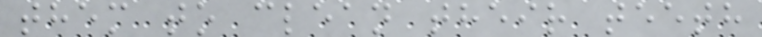them to clean their teeth
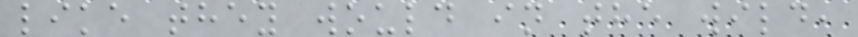like they would in the wild,
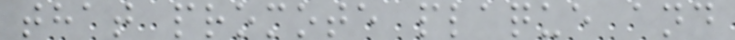that promote plaque and
